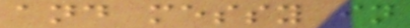and messy in
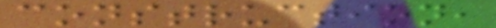construction,
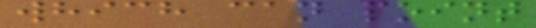which can point
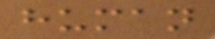human
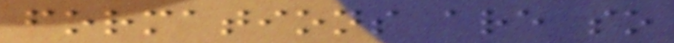formations are so
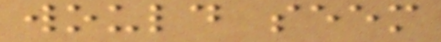would seem
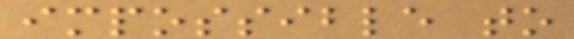impossible to
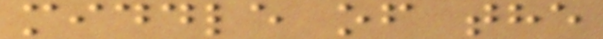middle of the
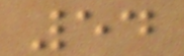54
